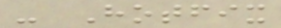- Hotfix
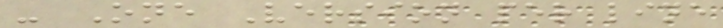- One Version per line
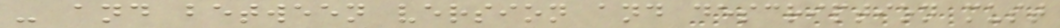- and between version and description must
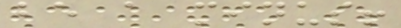be a minus!
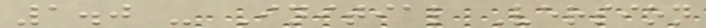1.0 - Initial Version
